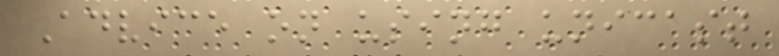Advice on using unicast
